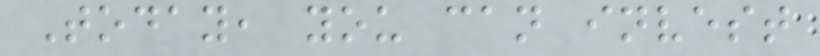Today, you can invest
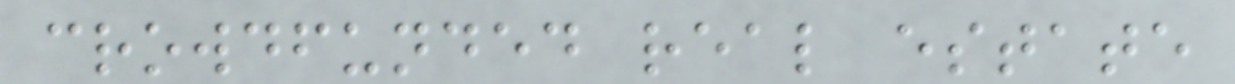crowdfunded real estate
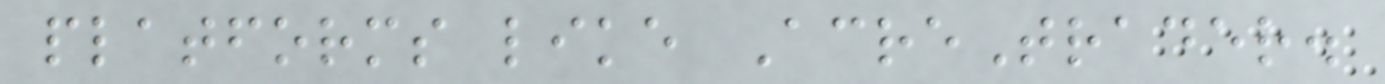platforms like AcreTrader.
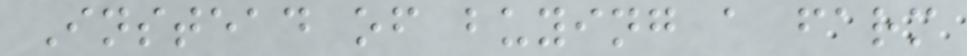Instead of buying a farm
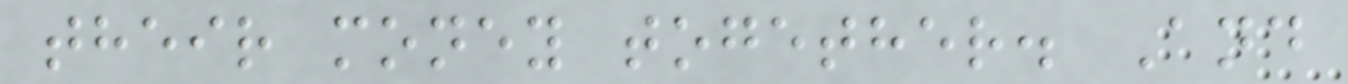their money together. And
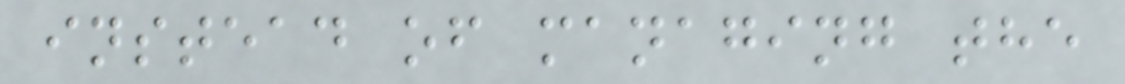instead of managing the
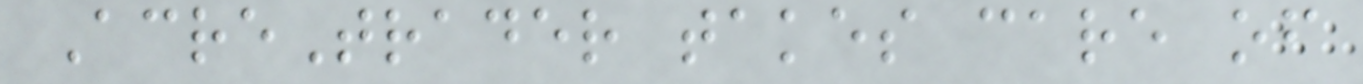AcreTrader takes care of
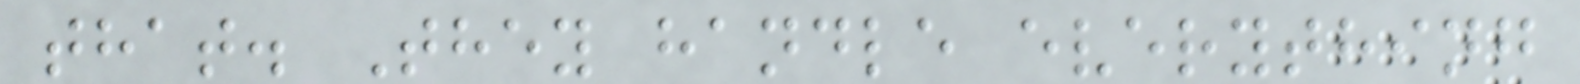that. They handle everything
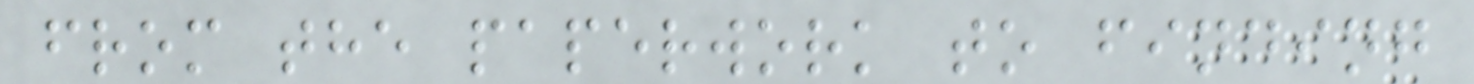from the paperwork to finding
